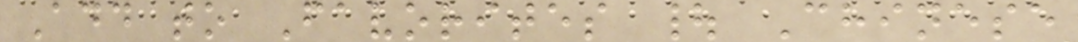Add to Favorites | Chinese
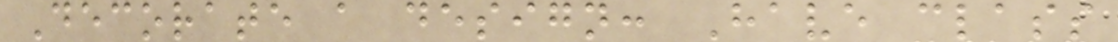Decorate a design: Have class
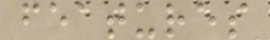features
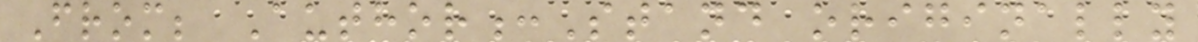From; Author:Stand originally
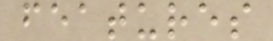features
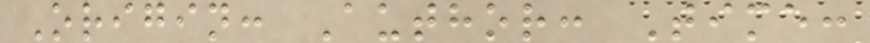Origin: Author: Time:
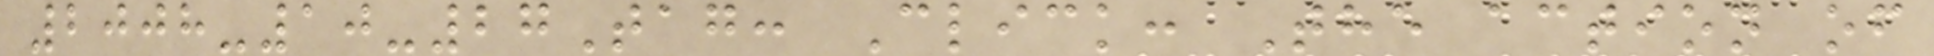2008-10-27Tag: Click: The action of
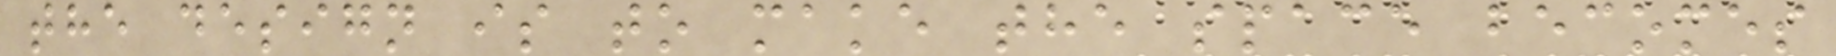the design is to make the space becomes
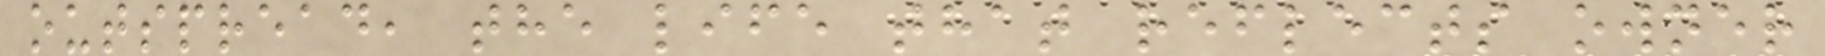outspread, the life that reflects owner
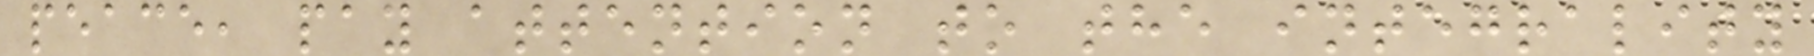peace, pay attention to the integrality
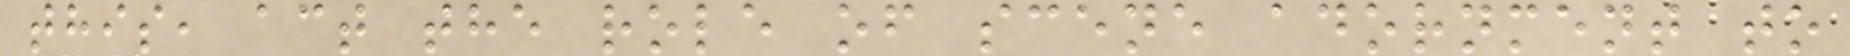this, act the role of scene adornment to
